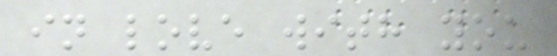in love with you
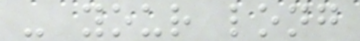- your long
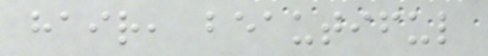hair, beautiful
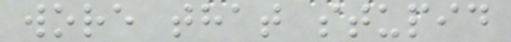wore that stupid
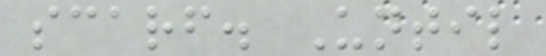scarf. Until
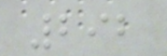292
